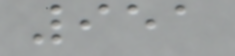951
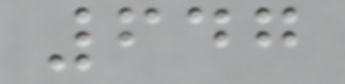647
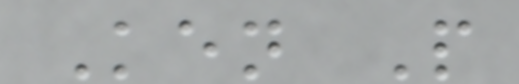Ken P
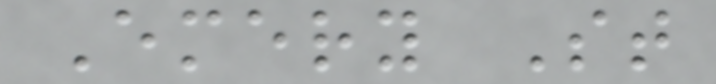Emery St
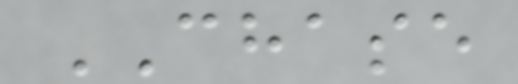CHASE
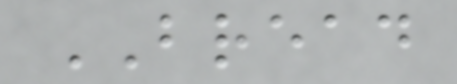BREAD
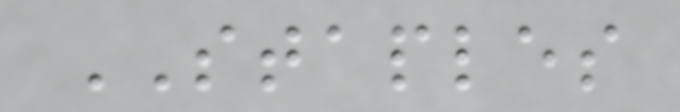STAPLES
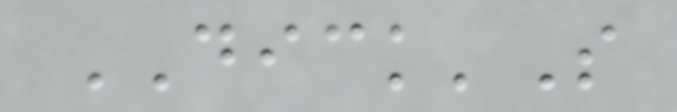DICK'S
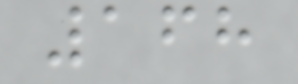168
